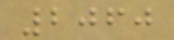2060
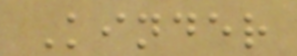Kinder
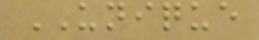UNIQUE
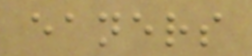eaners
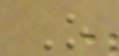O
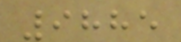9885
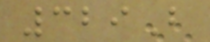329B
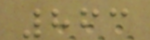863
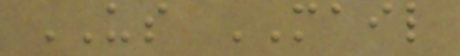US MAIL
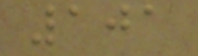101
